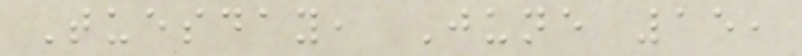Tuesday, June 15,
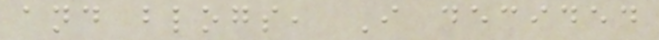and blogs, I decided
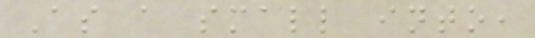As a small into,
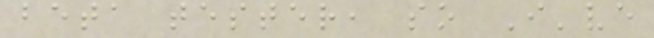beta tester, so I've
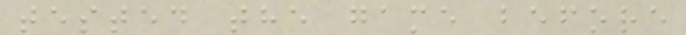tested the game before
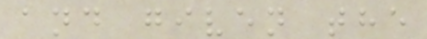and given the
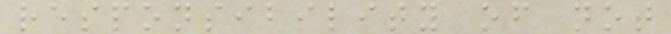responsibility of not
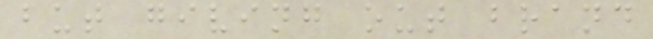but giving out brand
